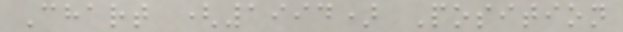Chart (1994) Position
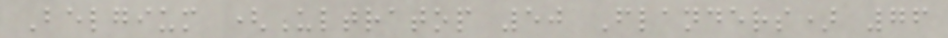Belgium (Ultratop 50 Flanders) 76
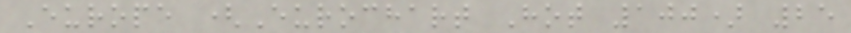Europe (Eurochart Hot 100) 25
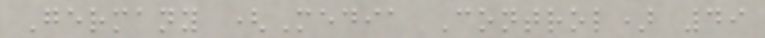Germany (Media Control) 49
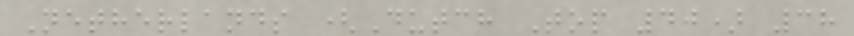Netherlands (Dutch Top 40) 38
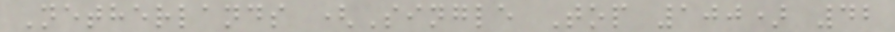Netherlands (Single Top 100) 42
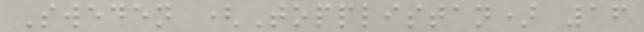Sweden (Topplistan) 16
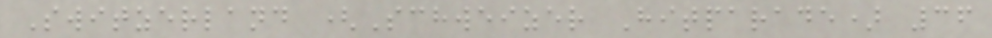Switzerland (Schweizer Hitparade) 36
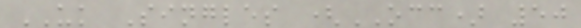UK Singles (OCC) 50
